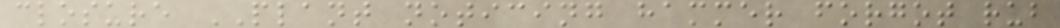closure PLANT noticing hammer forgot rub
